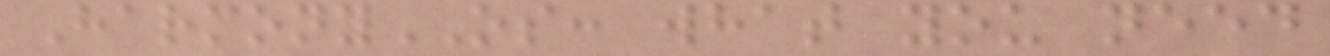HarmonyOS: what you need
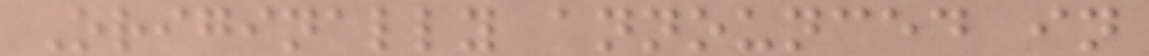Originally announced in
